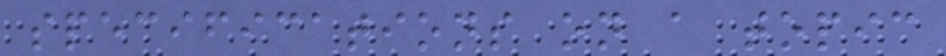specifications on a topic
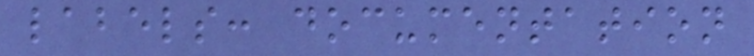labels: documentation
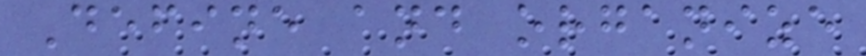Define and organize
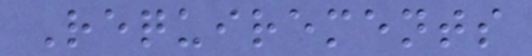Requirements
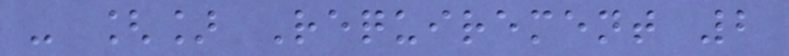- [] Requirement 2
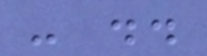- ..
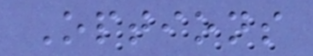Options
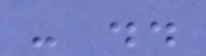- ..
